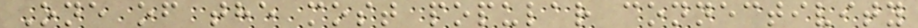One of the most popular connectivity
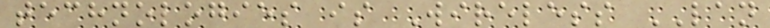technologies is Wireless LAN
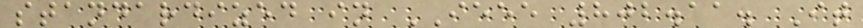standardized in IEEE 802.11. It
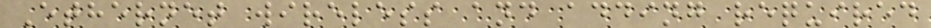Ethernet wireless and adding required
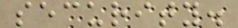security.
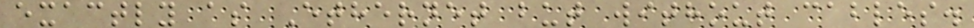exactly as Ethernet but without cables.
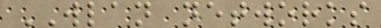WLAN networks
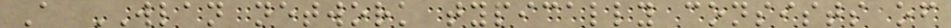A WLAN network typically consists of
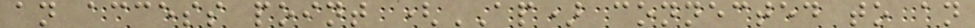an access point (AP) connected to an
